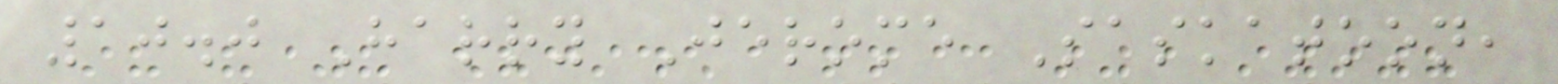10.0 Harry Jerome Saskatoon,
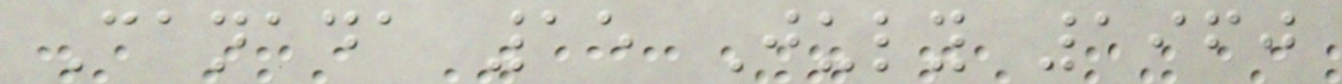Canada 15 July 1960
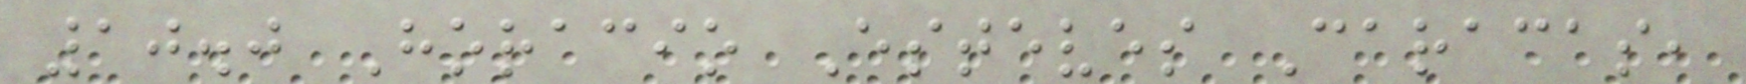10.0 Horacio Esteves Caracas,
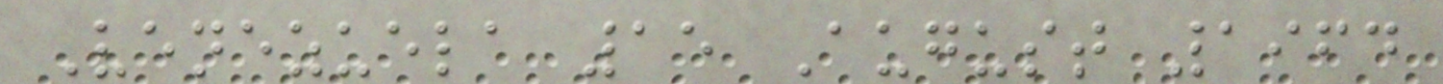Venezuela 15 August 1964
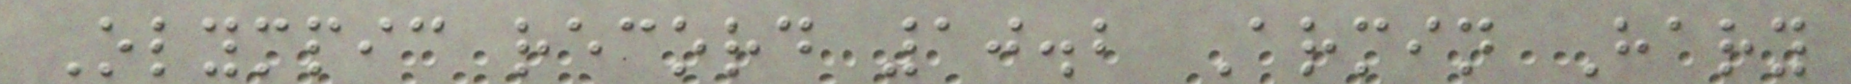Olympic record 10.2 Armin Hary
